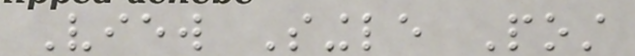View Single Post
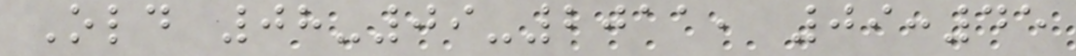Old 08-09-2011, 09:45
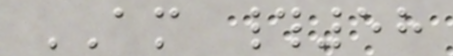AM #58
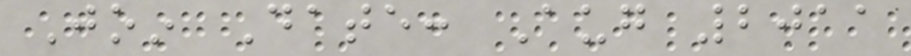Join Date: Aug 2011
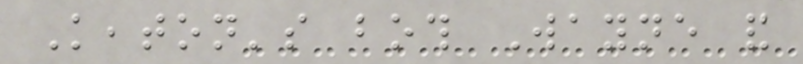Keaton's both Wayne and
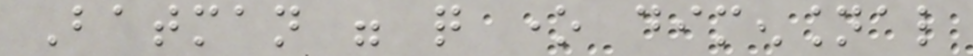Batman were quite one dimensional
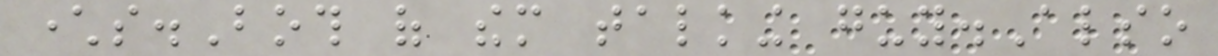characters.Both of them talking guy.Also
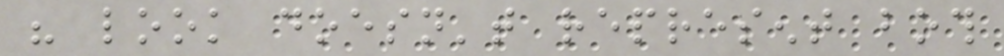his look doesn't represent both
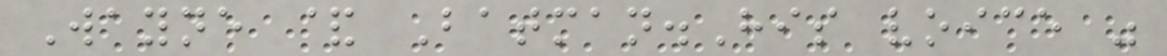Wayne & Batman.His voice was
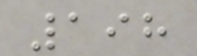198
